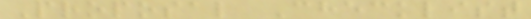Proposal Checklist
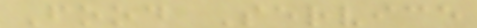Food Service
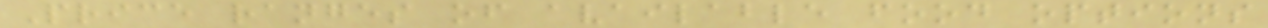Price ranges of available food options
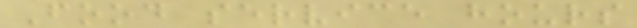Food service hours
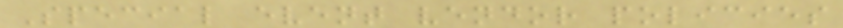Special event vendor policies
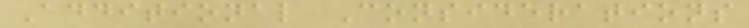Additional Considerations
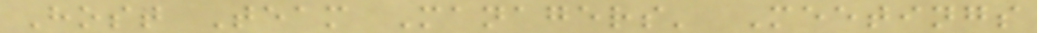Host Team Managers' Meetings
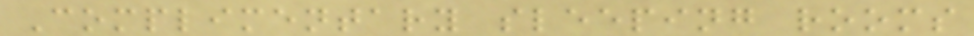Complimentary sleeping rooms
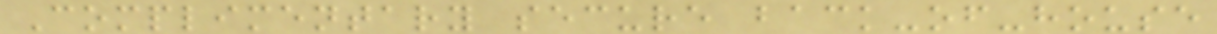Complimentary secure back-of-house
